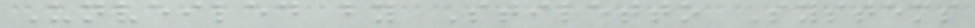Unveiled by Stiletto Systems
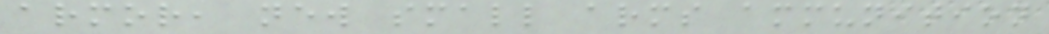armor, new small arms ammunition
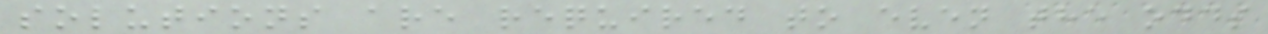solutions are required to even the odds
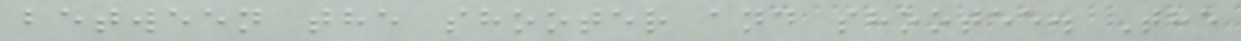between the shooter and shootee. The
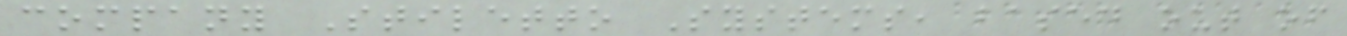company Stiletto Systems, based out of
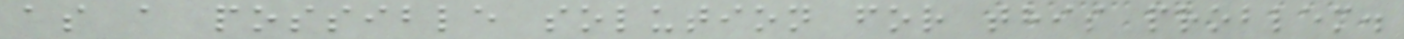as a possible solution for this problem.
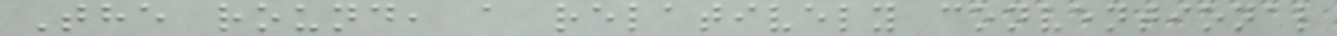The round, a relatively conventional
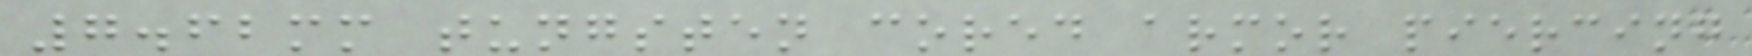7.62mm tungsten cored armor piercing
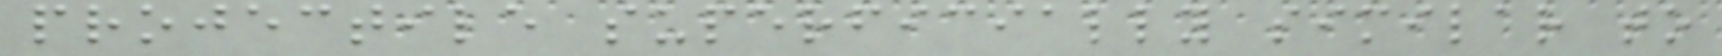projectile superficially similar to
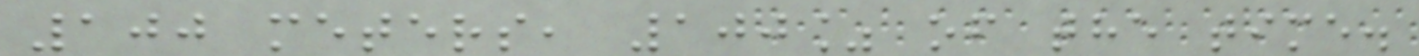100 meters, 100% of the time.
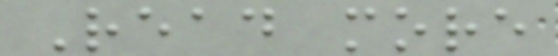Read more
